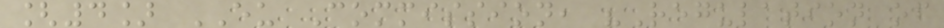[4] EU Commission, "Regulation of
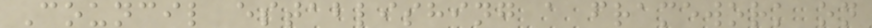Council establishing a framework on
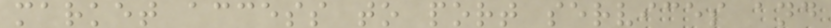market access to port services and
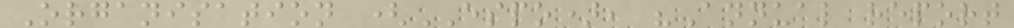Organisation (ESPO), "Annual report
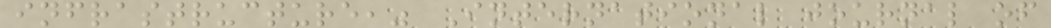infrastructure," International journal of
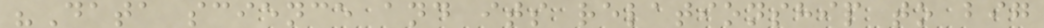"Data science and its relationship to big
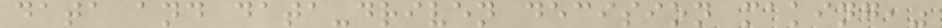data and data-driven decision making,"
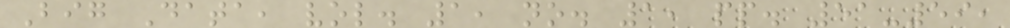Big Data, vol. 1, no. 1, pp. 51-59,
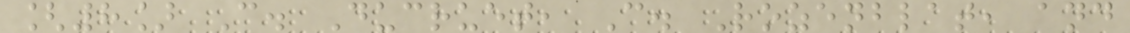[8] C. Ducruet, C. Rozenblat, and
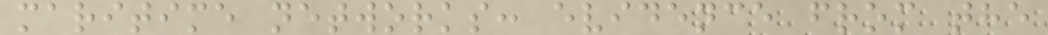maritime networks: evidence from the
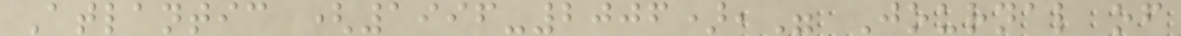Atlantic (1996-2006)," Journal of
